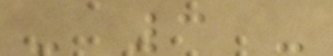- 3 -
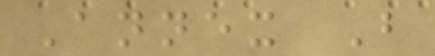Annex B
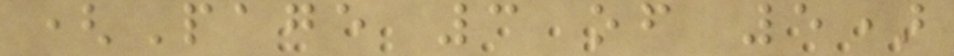(Page 3 of 5)
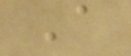A
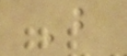B
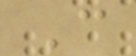C
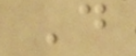D
